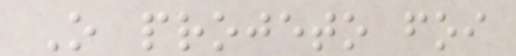O projeto foi
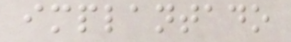implantado
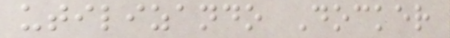utilizando Docker
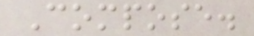Compose.
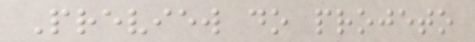Preview do projeto
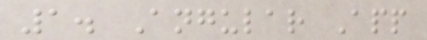1. Angular App
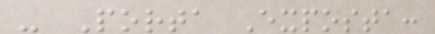- Porta Exposta:
